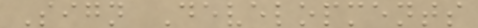Sign Developments
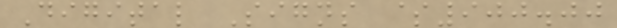Digital Signs $900.00
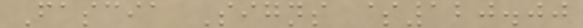Fascia Signs $120.00
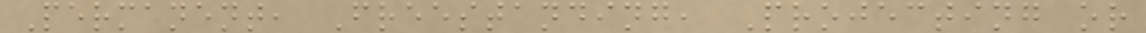Permanent, Freestanding, Projecting or
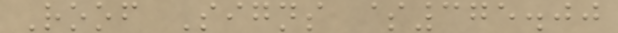Roof Signs $375.00
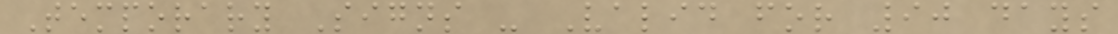Temporary Signs - Valid for 90 days
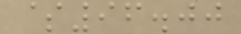$96.00
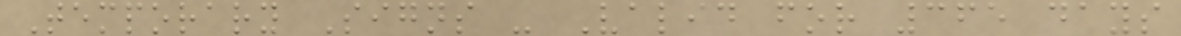Temporary Signs - Valid for 365 days
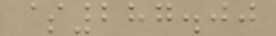$287.00
